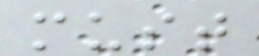must
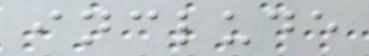include
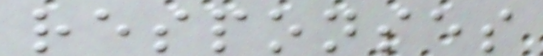responses
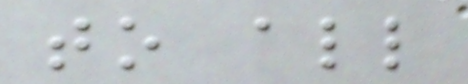to all
